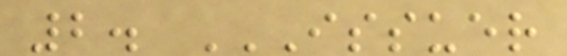2. ISSUER
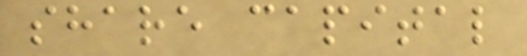share capital
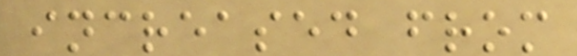increased from
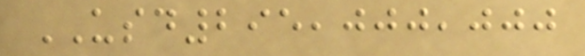USD295,000,000
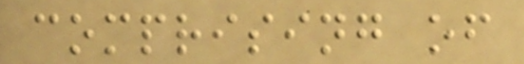comprising of
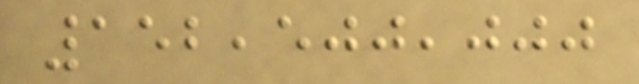152,500,000
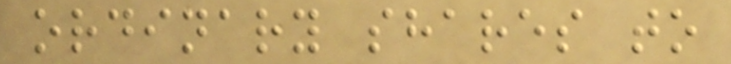ordinary shares to
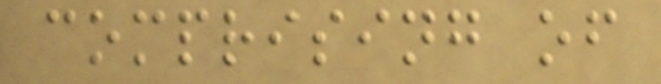comprising of
